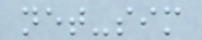net-sim
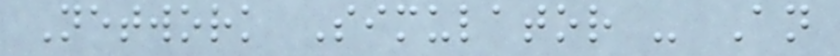Network Simulator - An
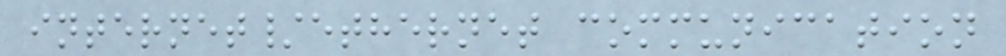internet/ethernet communication
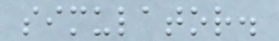simulator.
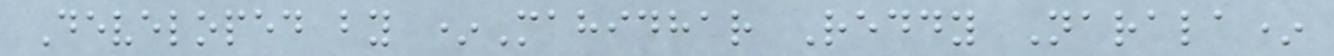Developed by *Mahidhar Reddy Narala*
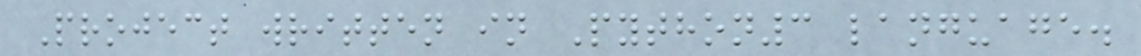Project written in Python3 language.
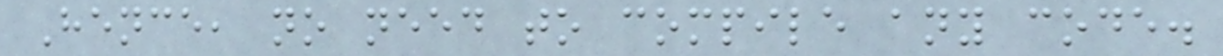Hence, no need to compile any code.
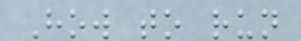How to run
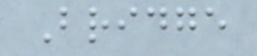Bridge
